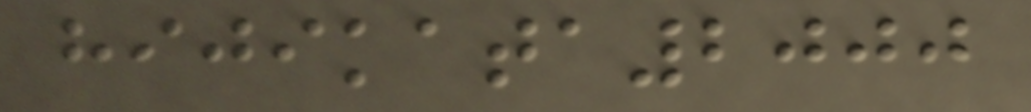hijikata2000
